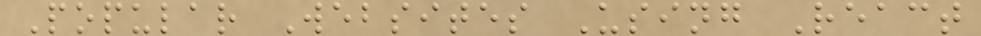Popular Websites Using React
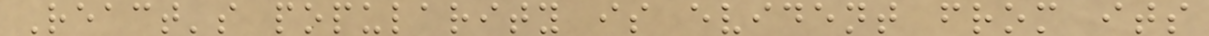React's popularity is evident from its
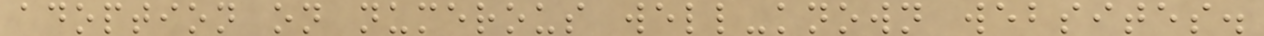adoption on numerous well-known websites.
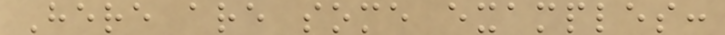Here are some examples:
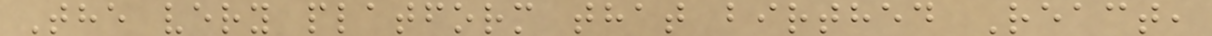The very platform that birthed React,
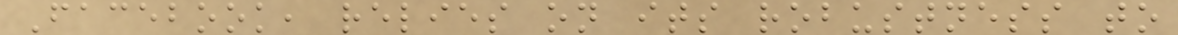Facebook, relies on its robustness to
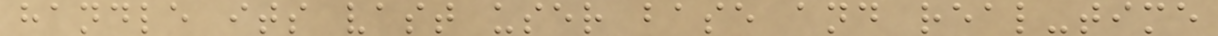handle its vast user base and real-time
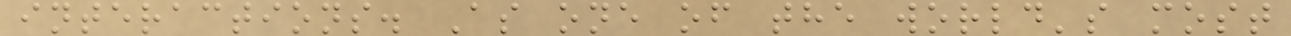interactions. As one of the world's most
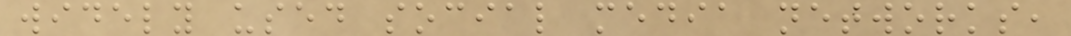widely used social media networks,
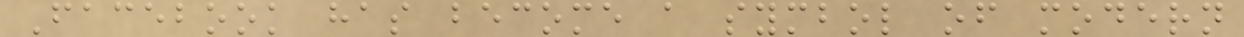Facebook has become a symbol of modern
